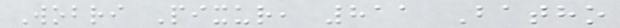Wobri Pixur, 811 Batho
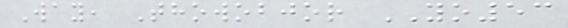Way, Thowobjor YO53
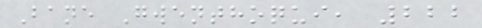Bane Gwenthoqui, 222
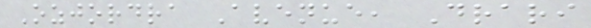Ozjordra Avenue, Drari
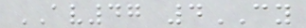AV47 4CY
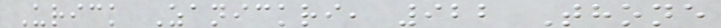Urick Zanickri, 922 Thone
